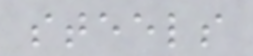steels
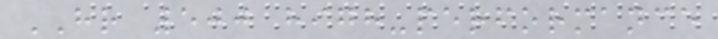HR 500 high-performance
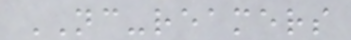NC-reamers
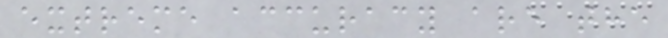extreme accuracy are the
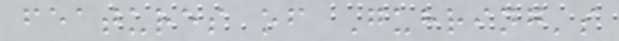features of Guhring's
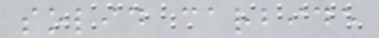solid carbide
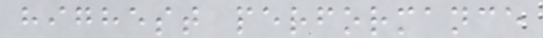highest performance
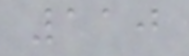110
